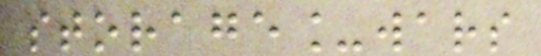storage_wars
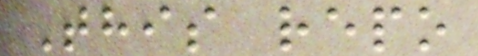This repo
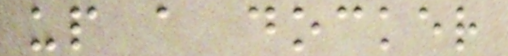up a docker
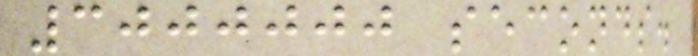3000000 seconds.
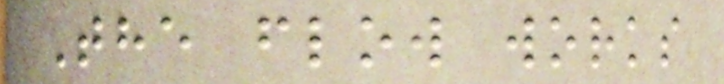The flow works
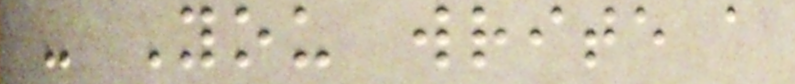- You write a
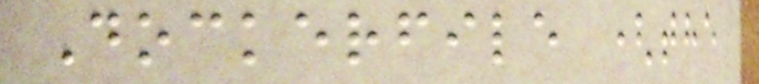Dockerfile (the
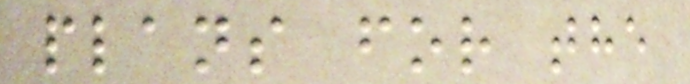plans for the
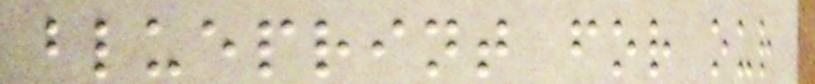blueprint for our
